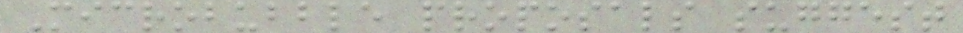Microbubble proposals suggest
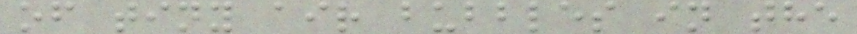of tiny air bubbles in the
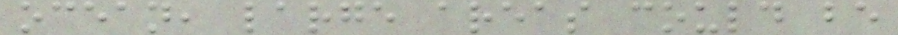ocean, large areas could be
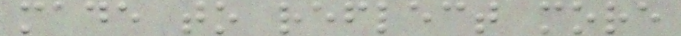made to reflect more
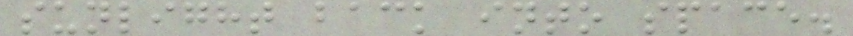sunlight back into space.
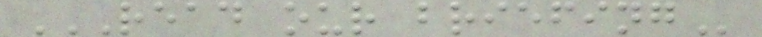READ OUR BRIEFING
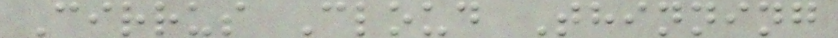Cirrus Cloud Thinning
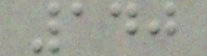140
